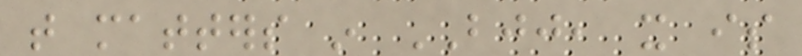that matters in BJJ, it is
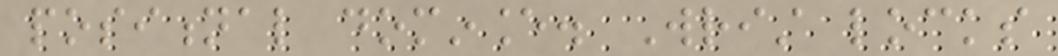positional dominance. Wrist locks
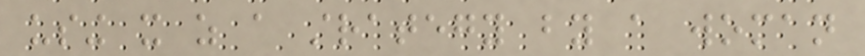using it as a strategy by a woman
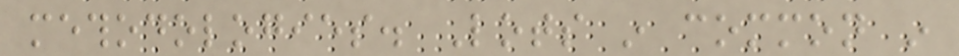methodologies. Lots in common in
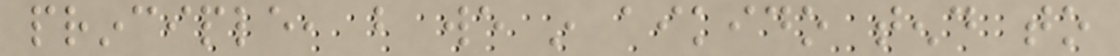principle, but we in aikido tend to
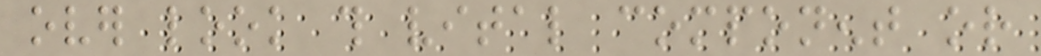over look this vital component or
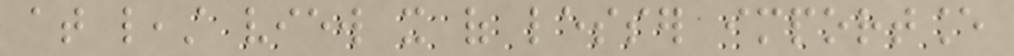at least view it of lesser importance
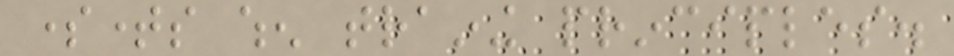sometimes when training principles.
